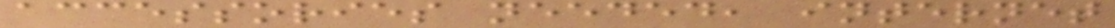accessories needed, internet
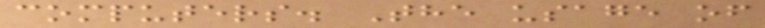computers. The usage of
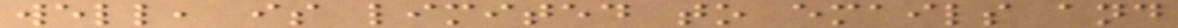well, is limited to emails and
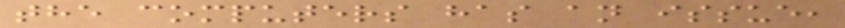the computers has an issue,
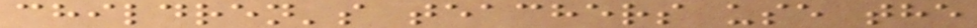children's teachers use the
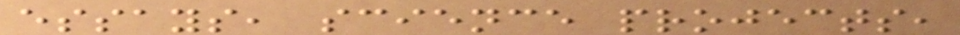essays, science projects,
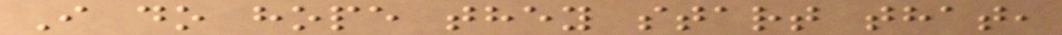I do hope they start that,
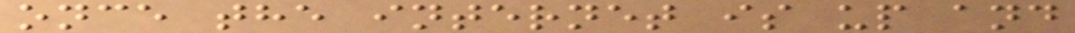once the internet is up and
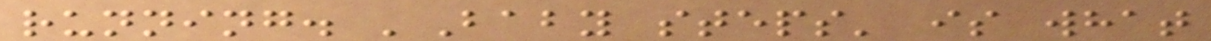running. 'Baby steps' is what
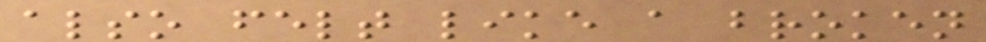also felt like a broken
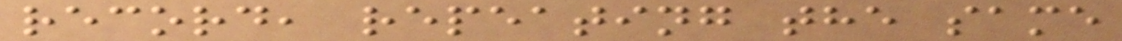record, repeating the same
